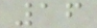16
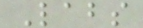Labs
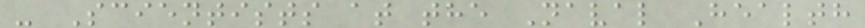- Scientists at the Naval Health
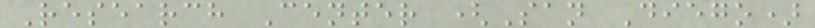Research Center (San Diego)
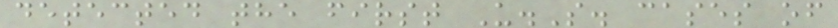detected the first U.S. cases of
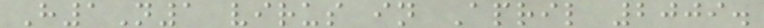H1N1 virus in April 2009.
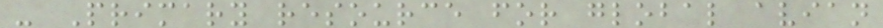- Primary resource for global avian
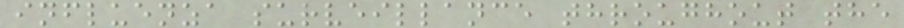influenza surveillance throughout the
